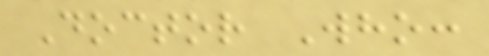Doctor Who:
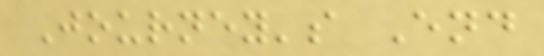Journey's End
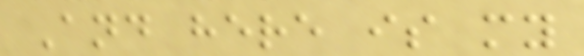And here is my
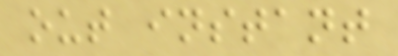out instant
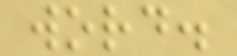word.
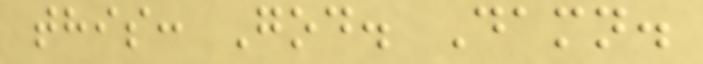this: God. Damn.
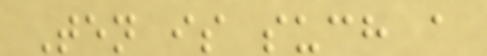Ten is such a
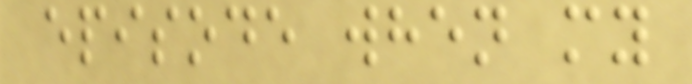episode when my
